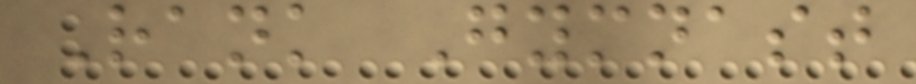Rank Gymnast
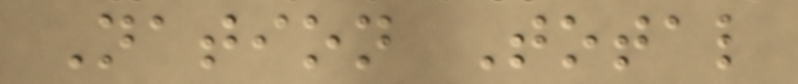Nation Total
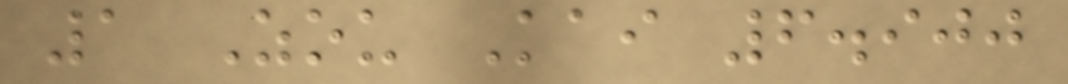1 Zou Kai 6.900
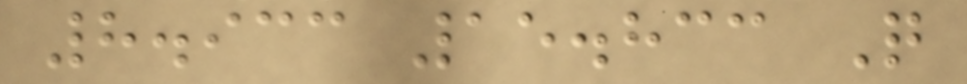8.933 15.833 Q
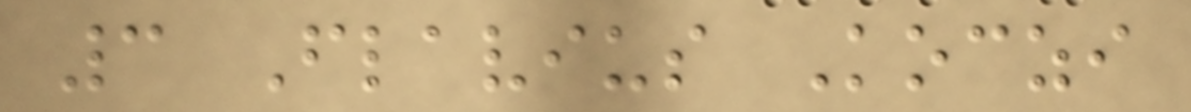3 Flavius Koczi
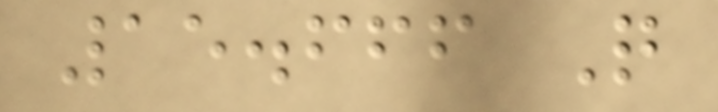15.666 Q
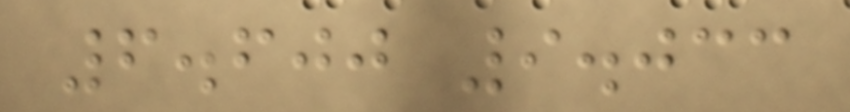6.600 9.033
